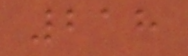218
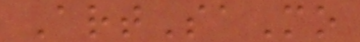ArtSaMo
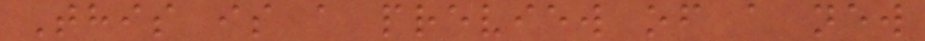This is a preview of a new
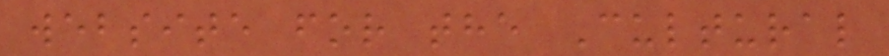website for the Cultural
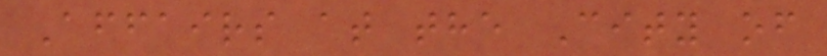Affairs at the City of
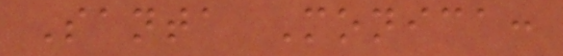Santa Monica:
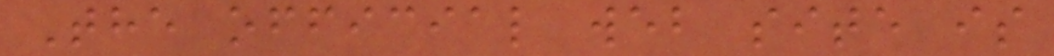The official web site is
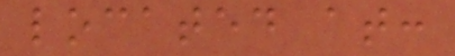located at:
